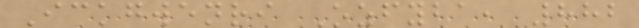Ickgwenri Ozfyba, 882
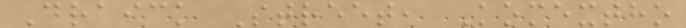Draick Street, Komextho
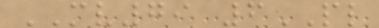MV79 6PL
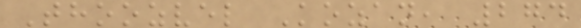Thoozvel Kozan, 274
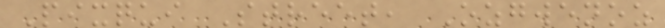Pixqui Street, Ozgwenoz
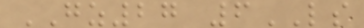GZ27 6LS
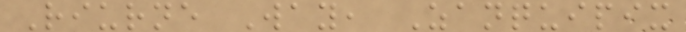Riurne Way, Zanquipix
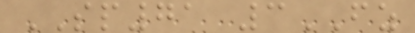SP71 3FZ
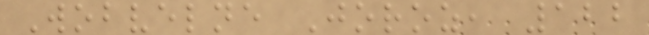Wobvelne Joroz, 122
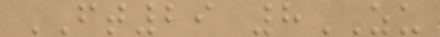FT29 8ZU
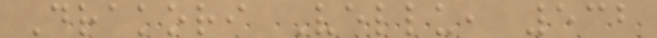Drakori Vellu, 532
